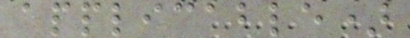applicable)
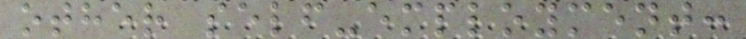other self-employment:
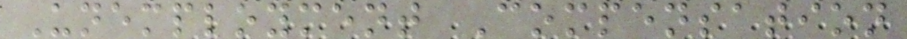Unemployment Compensation
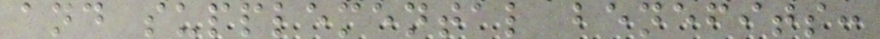and supplemental benefits:
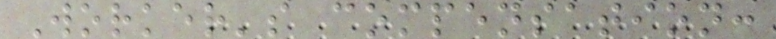Worker's compensation:
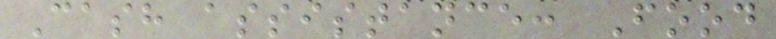Cash assistance: Food
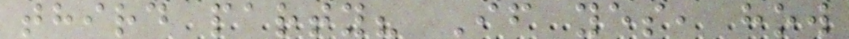third party? If yes, how
